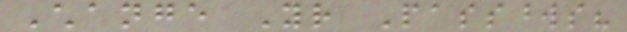Change Your Passwords?
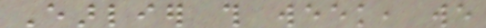Earlier this week, we
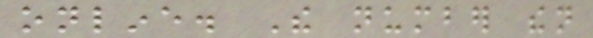online. The number then
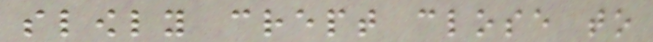slowly crept close to
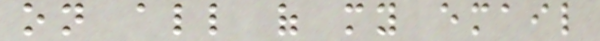on all of my email
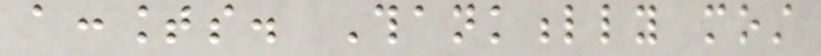accounts. Thankfully most
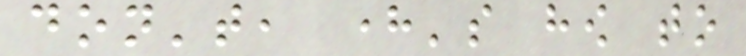don't, here's how to
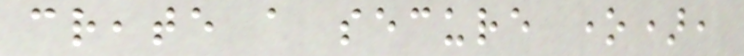create a secure one),
